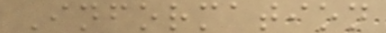Information
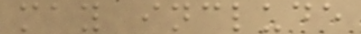may include
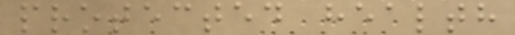protected health
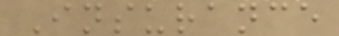Insurance
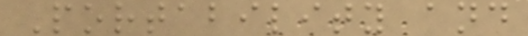Portability and
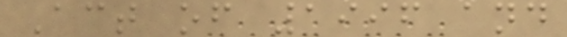Act of 1996 and
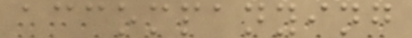accompanying
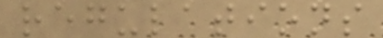regulations
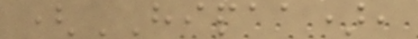(HIPAA),
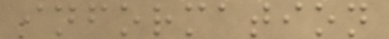information
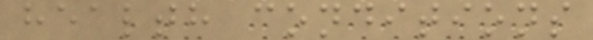health conditions
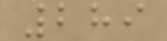289
